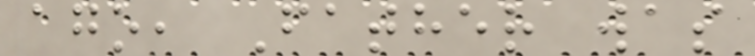ago, Father was
